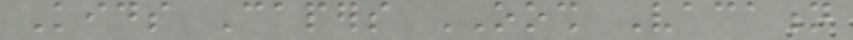Kids Capers OOSH Vacation
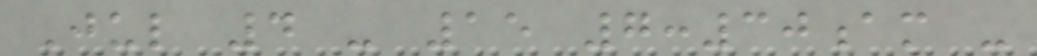Jul 4 - 15 7:30am -
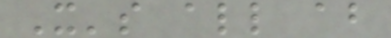It's all about
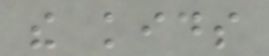the kids
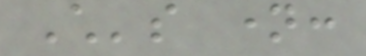Child's name:
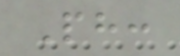Ph:
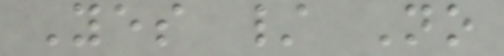Yes / No
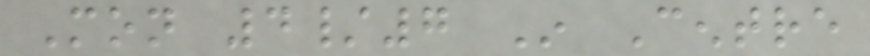Mon 4/7 In Centre
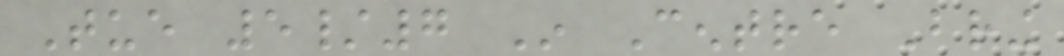Tue 5/7 In Centre Bring
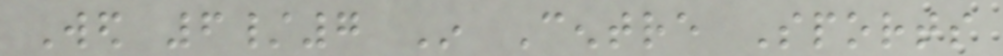Wed 6/7 In Centre Sports
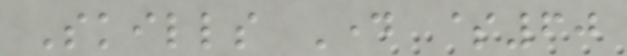Skills Day $60
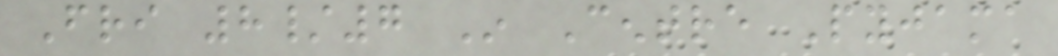Fri 8/7 In Centre Pyjama
